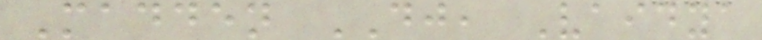Madden DJ, Vaidya
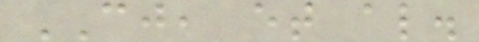CJ, et al.
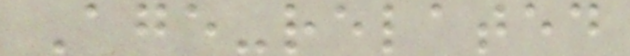Age-related
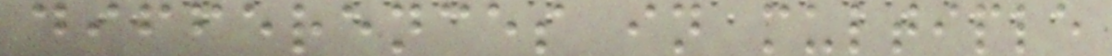differences in multiple
